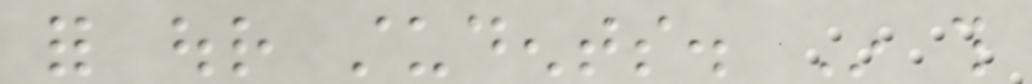for our students. In this
